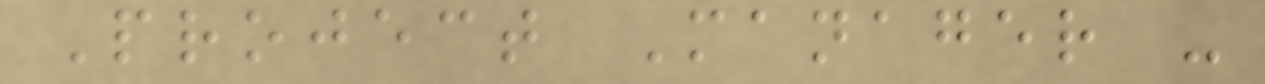Project Manager -
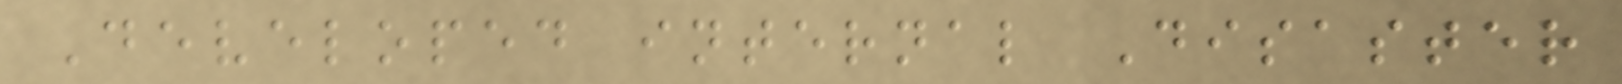Developed internal Disaster
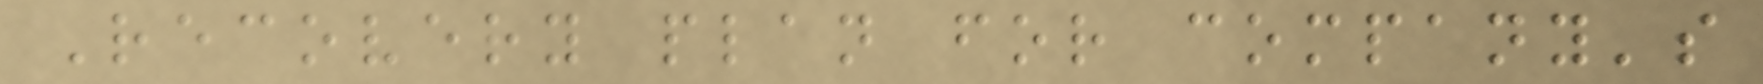Recovery plan for company's
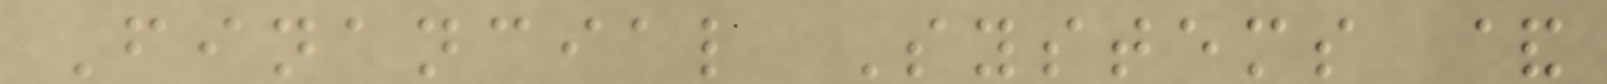Financial Systems &
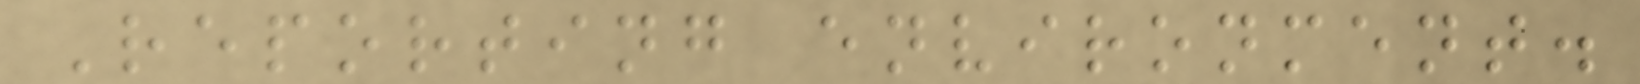Reporting environment.
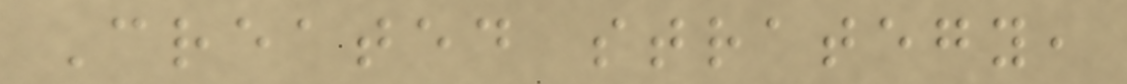Created strategy,
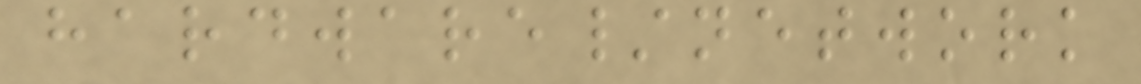hardware/network
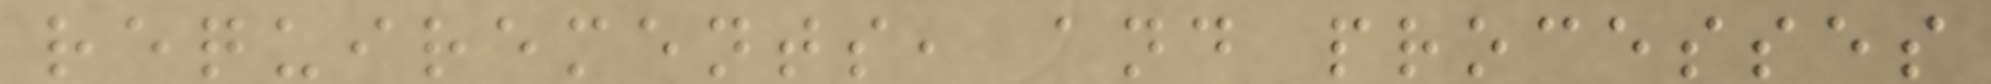requirements, and processes
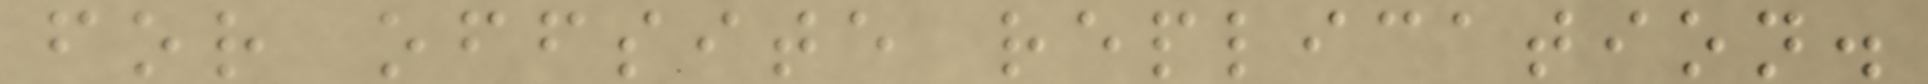for offsite replication.
